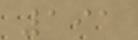191
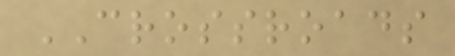CROSSROADS
